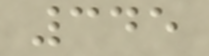345
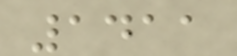1411
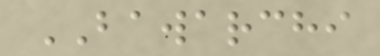BAWARCHI
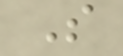S
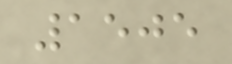1505
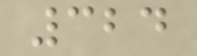324
